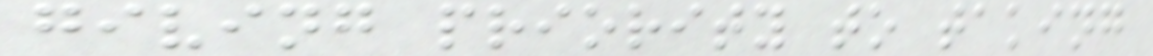giving priority to taking
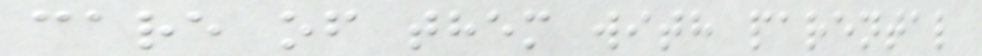care of them with parental
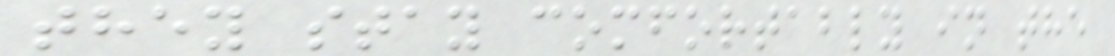they stay comfortably in the
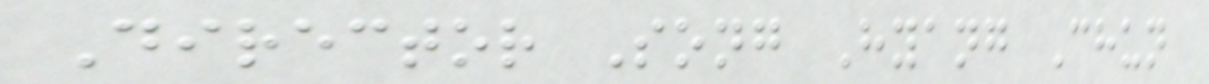Director Song Hyang Chun
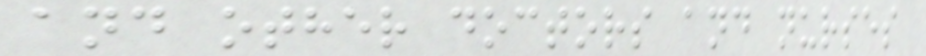and other doctors and nurses
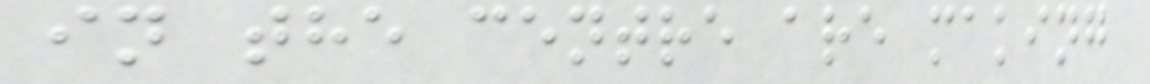in the centre are making
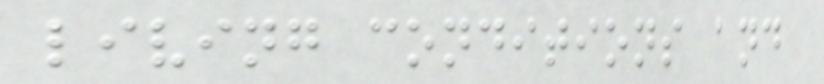living conditions and
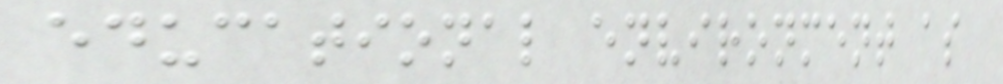educational environment as
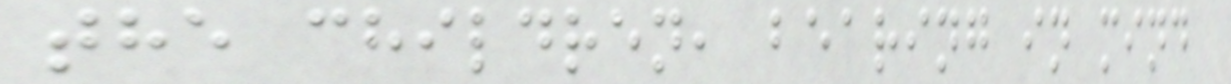the children, bearing in mind
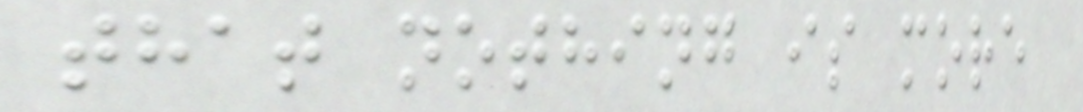that nothing is more
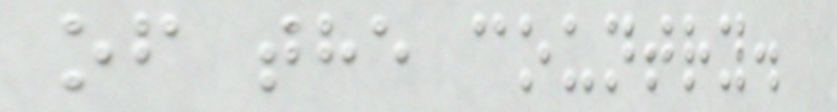of the country.
